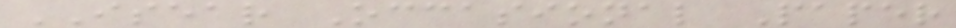ISEAR Occasional Paper
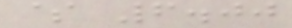$ 6.00
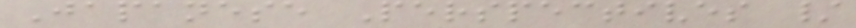Japanese Perspectives /
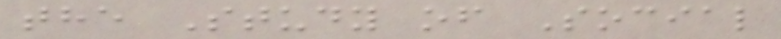the Study of Social
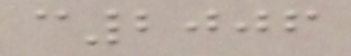c2006
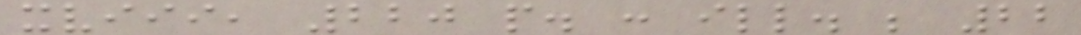xviii, 220 p. : ill. ; 22
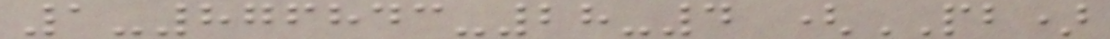1-876843-28-4 (PB)
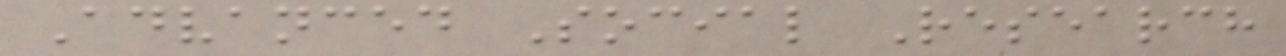Advanced Social Research
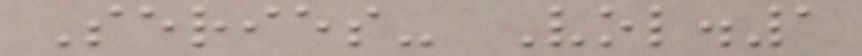Series- Vol.1
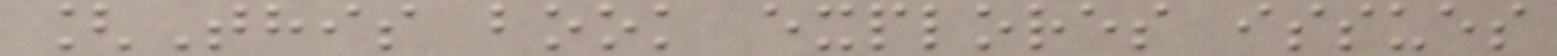[This book explores issues
